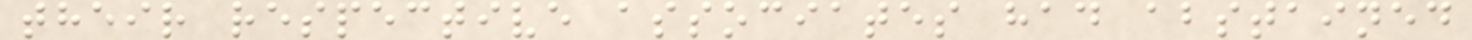their respective associates had abstained
